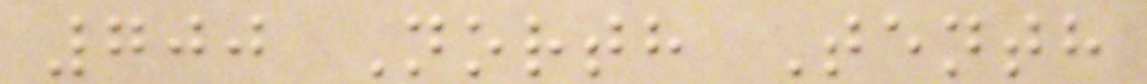700 North Tenth
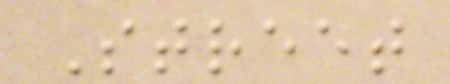Street
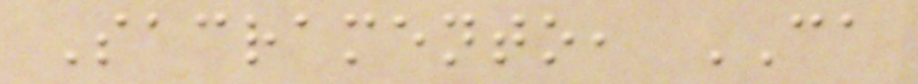Sacramento, CA
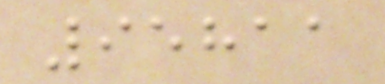95811
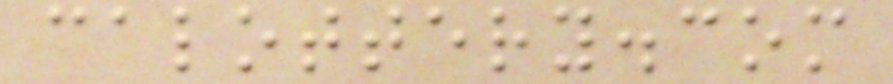calottery.com
